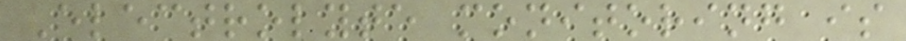Electrolyte monitoring is
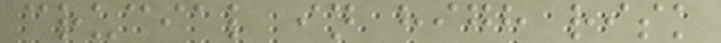crucial in high risk
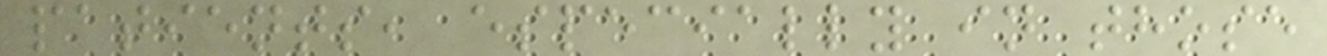patients, especially in those
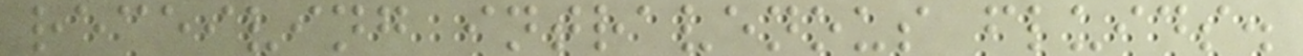receiving intravenous fluids.
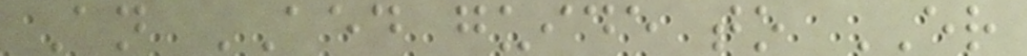An AED guide to ER
